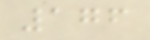176
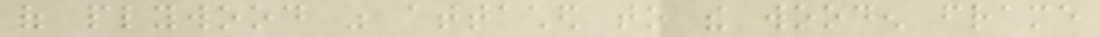of plywood was attached to the wooden frame
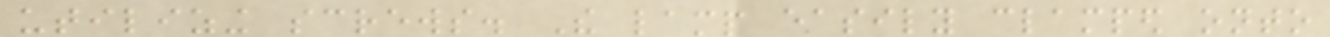utilizing screws. The lamp easily clamped onto
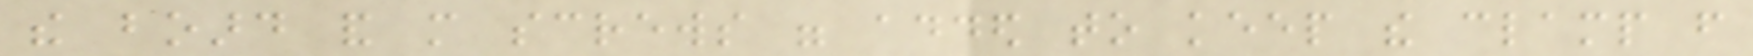the board and more screws were added to keep the clamp from
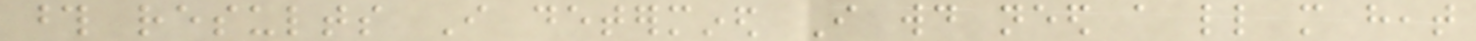those results I determined I would need a little more heat
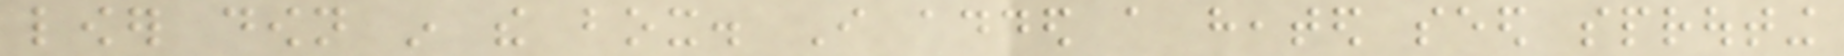lower down in the box. I added a heated seed sprouting
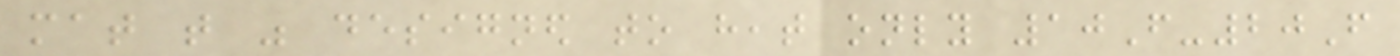mat that was designed to heat only 10F-20F
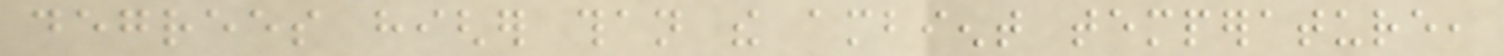degrees higher than the ambient temperature,
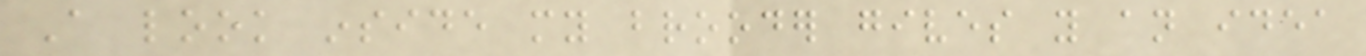A look inside my brooder gives you an idea
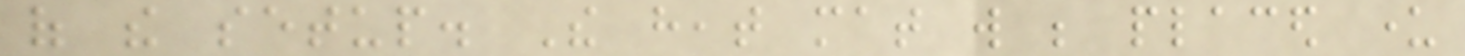of the setup. The heat mat will be placed under
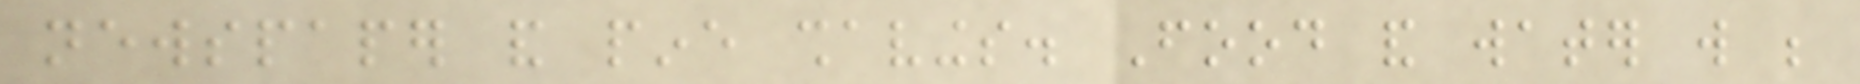newspaper and pine shavings. Food and water will be
